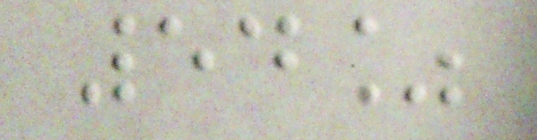54%
